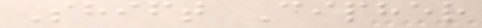Shift Cipher
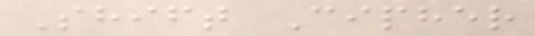Shift Cipher
